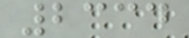2334
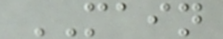MAIN
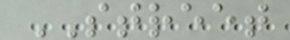STREET
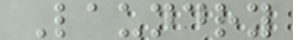Laundry
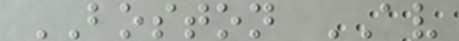BOSTON AV
